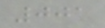001
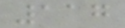117
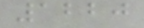1220
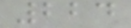224
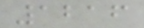1216
